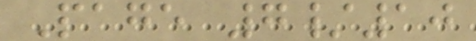Page 7/10
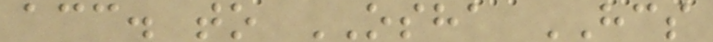acc. to OSHA HCS
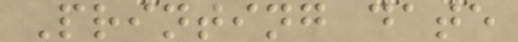Printing date
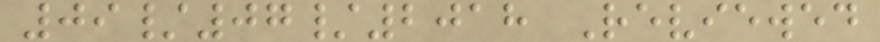09/07/2018 Reviewed
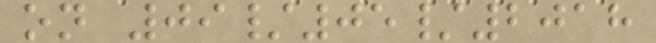on 09/05/2018
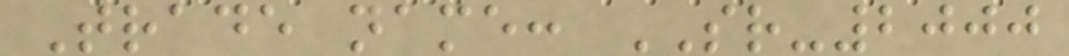Trade name: SR-2000
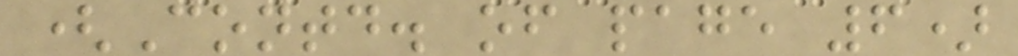(Contd. of page 6)
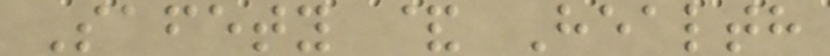Safety & Health
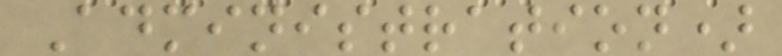Administration)
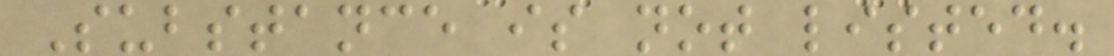Substance is not listed.
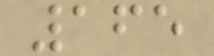165
